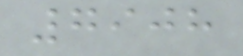7908
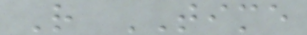R TIME
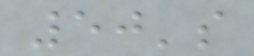50's
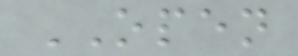OPEN
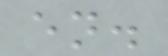en.
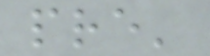pre'
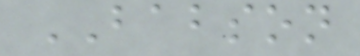BABSON
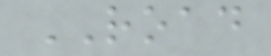ROAD
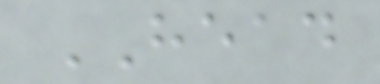HEAD
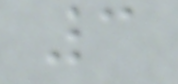3
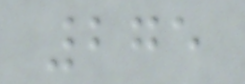275
